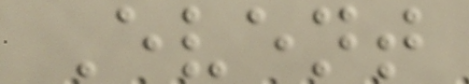Event
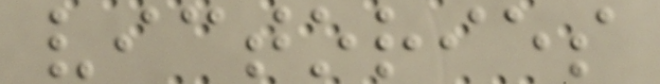victories
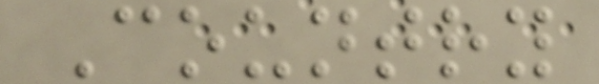Country
